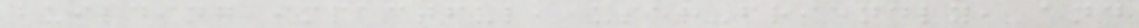building impactful, user-friendly, and
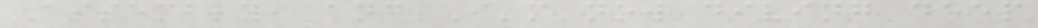Assembly, and I'm now diving deep
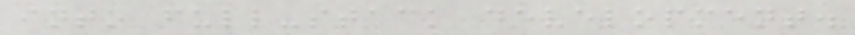into full-stack development.
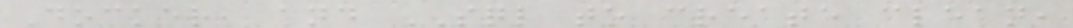Docker, and SQL to create clean,
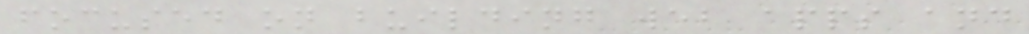focused on building web apps and
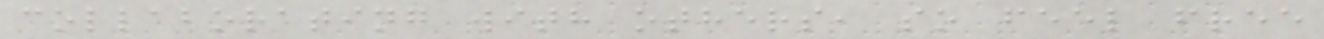collaborating with others, so feel free
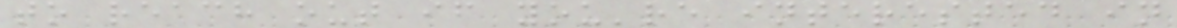to reach out if you're interested in
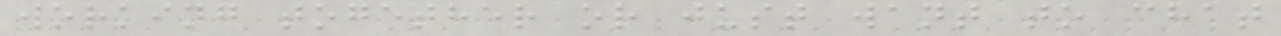working together or just want to chat
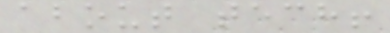about tech!
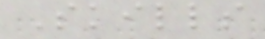Skills
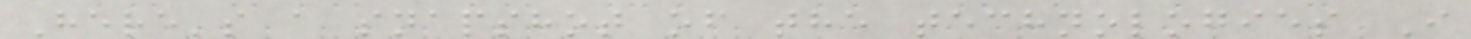Here's a snapshot of the technologies I
